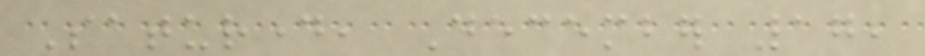Saturday, December 17,
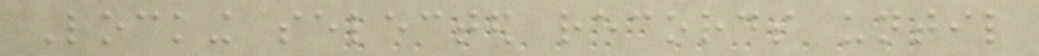Locking selected records until
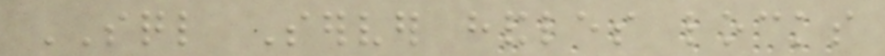SQL Server handles locks
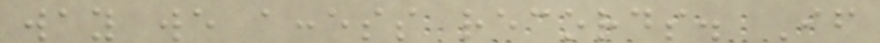way we access records. If
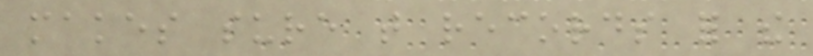makes sure that records for the
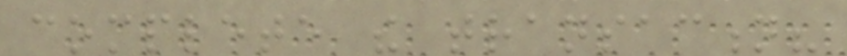complete the transaction?
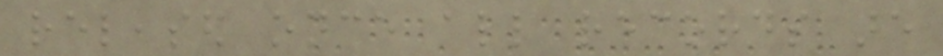released once all records are
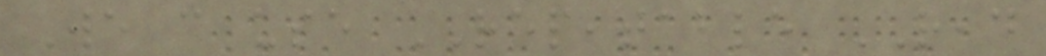We can use REPEATABLE READ
